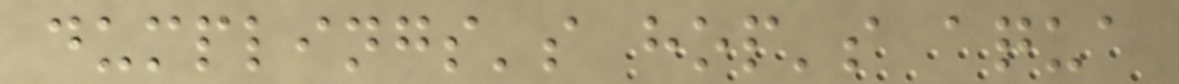dumplings's hop's aqua
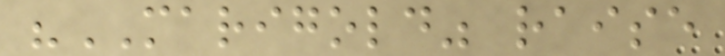"MARIGOLD" raise
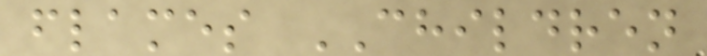flames CHILDREN
